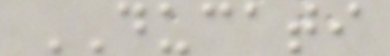DUCATI
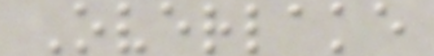Overlake
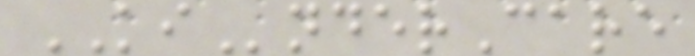KInderCare
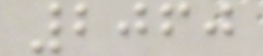2060
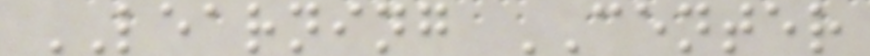LEARNING CENTER
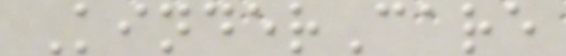KinderCare
